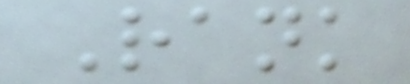Rank
